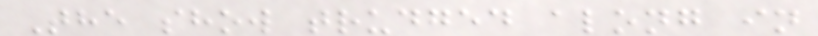The show trudged along in
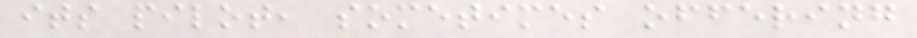its pilot, sometimes offering
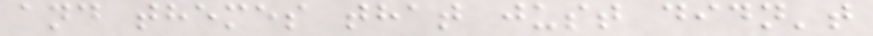and themes that just didn't
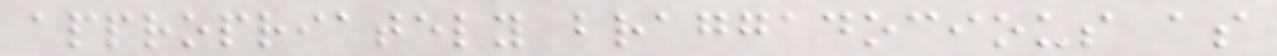appropriately braggadocious as
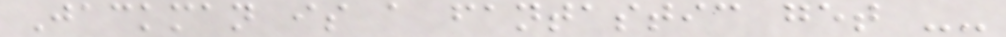Jackman is a fantastic get --
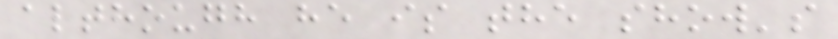although he is the show's
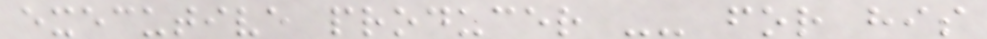executive producer -- for his
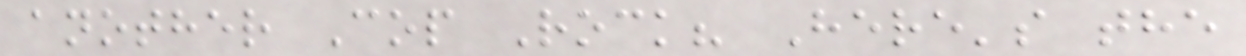another Cop Rock? Here's the
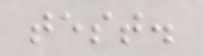test.
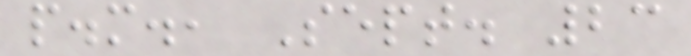p.m., Sept. 23
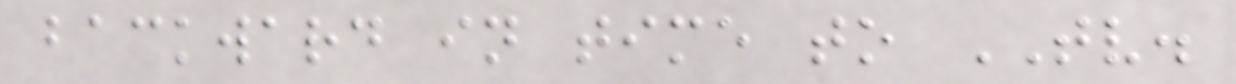backward in time to TV.
